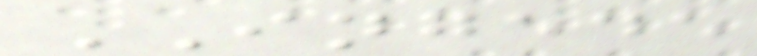INGEDE
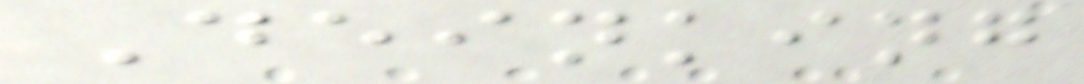Deinking
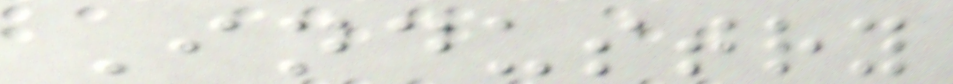Industry
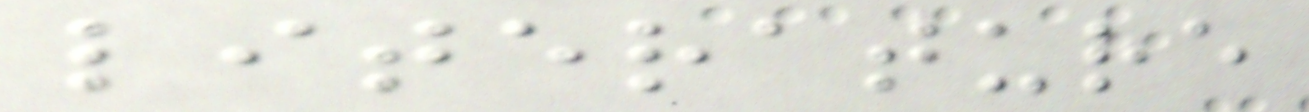literature
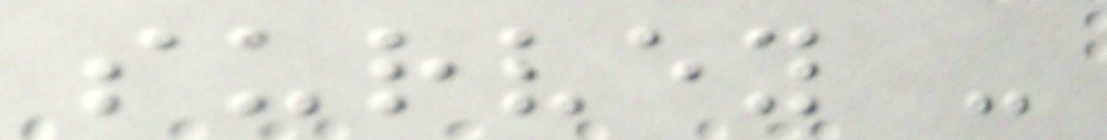survey -
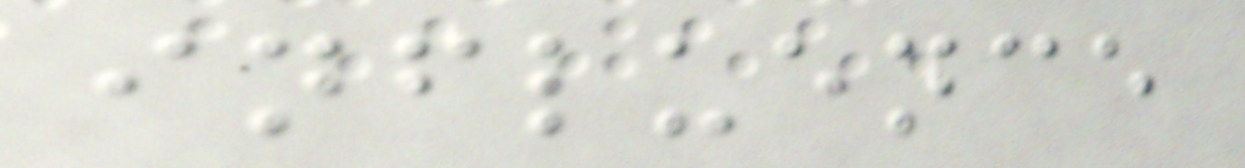influence
